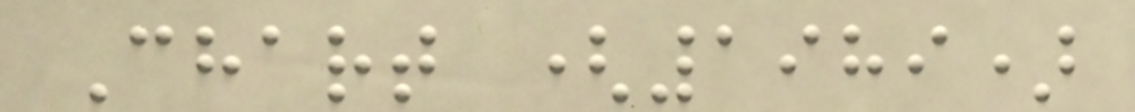Chart (1989)
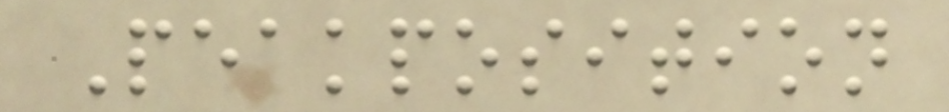Peakposition
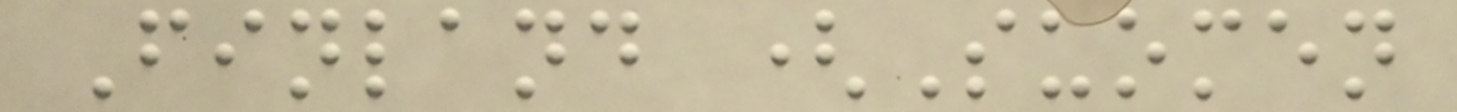Finland (Suomen
